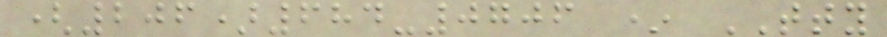(206)684-0706 * TTY
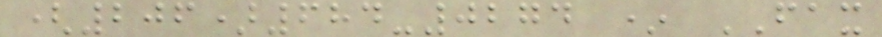(206)684-0274 * FAX
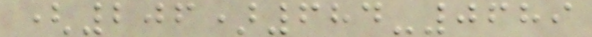(206)684-0689
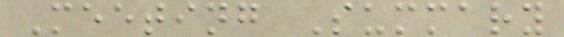Meeting Summary
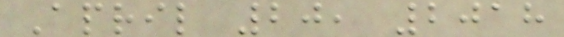April 20, 2018
